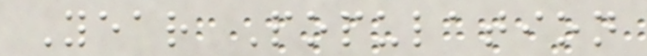Year Population
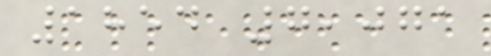1854 7,071
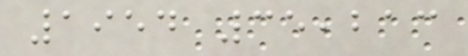1954 35,213
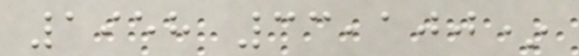1958 33,100*
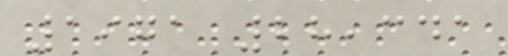1971 28,341
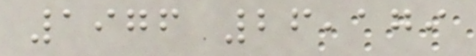1976 26,179
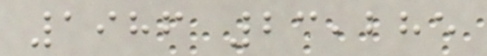1986 23,285
